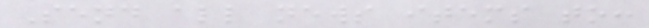Send all news items to:
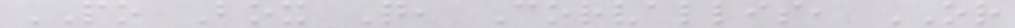PO Box Q, Corvallis, OR
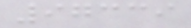97339
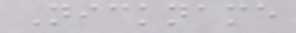Nickname
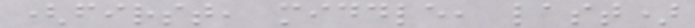(first, middle, last)
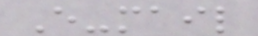E-mail
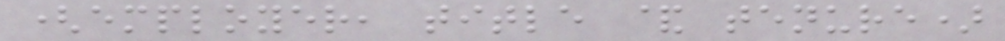(employer, title & tenure)
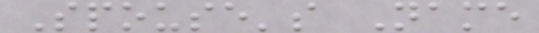Spouse's Name
